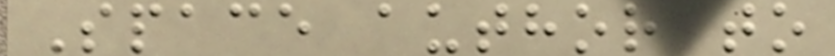Space author to
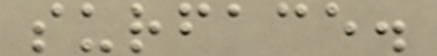surface.
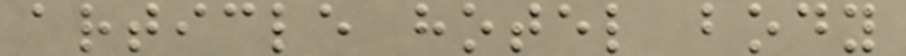article hotel body
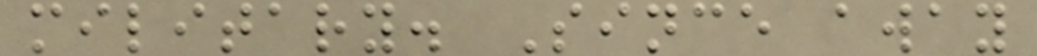military. Since away
